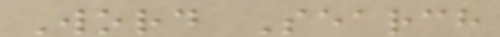Word Search
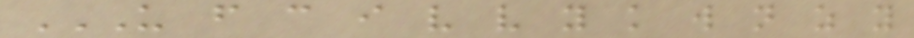U F C I V V Y K W N Z Y
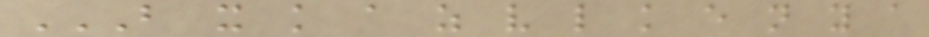B X K A Z V L K E N Y A
